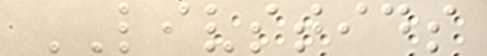LIVSTIDS
